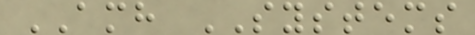AMH SYSTEMS
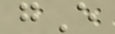gE
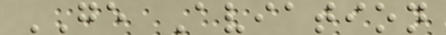GE Aviation
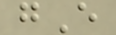gE
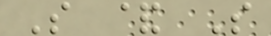S & S
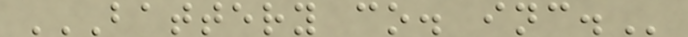BATTERY CO. INC.
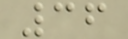36
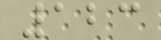123
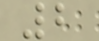2
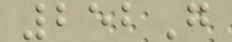252G
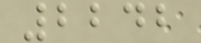2242
